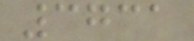3731
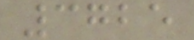3725
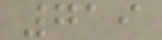719
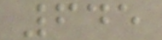645
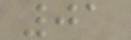01
